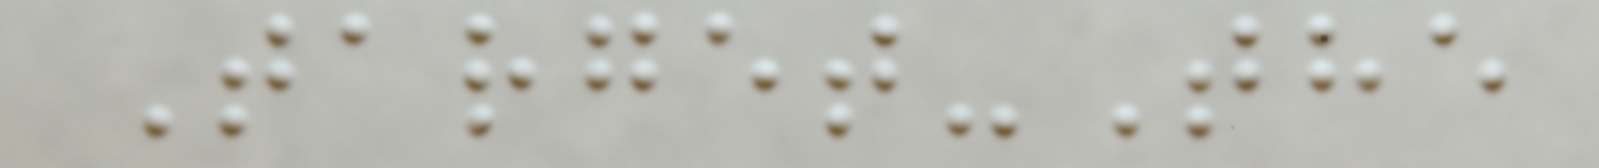Target-The
